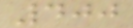400
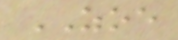ZOE
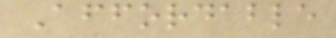Affordable
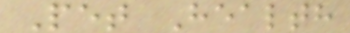Pet Health
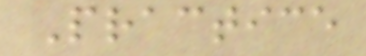Practice
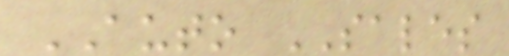AUTO SALES
